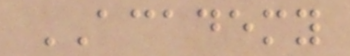ACADEMY
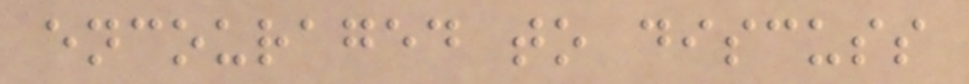encouraged to discuss
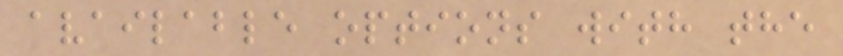available options with the
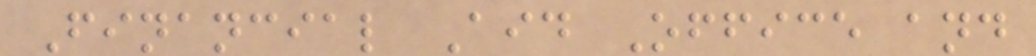Financial Aid Office and
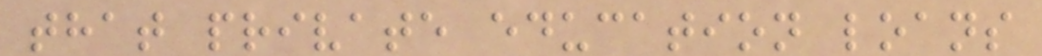that private education loans
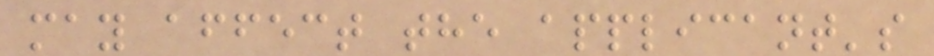may affect the applicant's
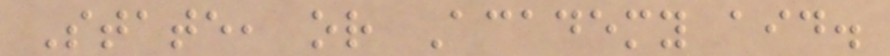State, or Academy aid.
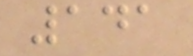141
